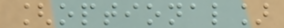[optional]
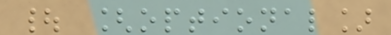| [optional]
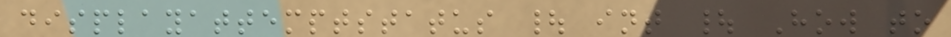displayattemptstatus | int | How to
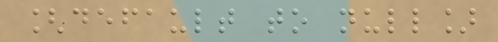[default to null]
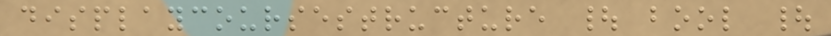displaycoursestructure | bool |
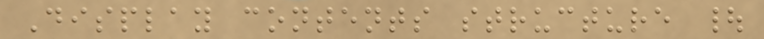Display contents structure |
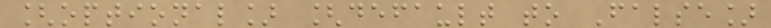[optional] [default to False]
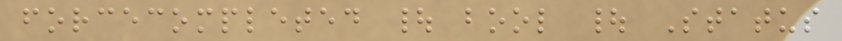forcecompleted | bool | Status
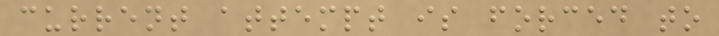current attempt is forced to
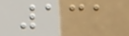131
